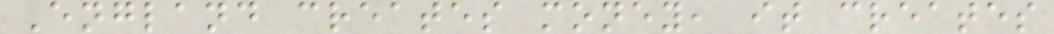England creates money, it creates
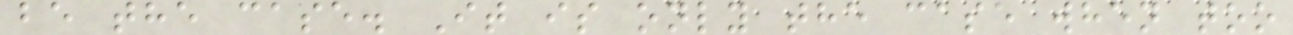be the case. It is only the case when too
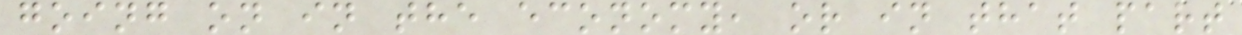going on in the economy, or in that part
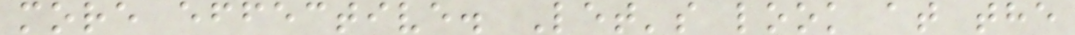more effective. Let's look at the
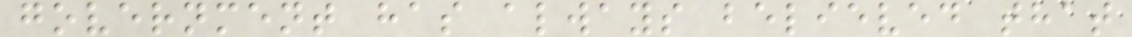government has always believed that
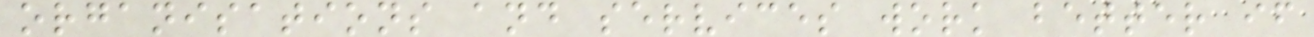organisations and services work better if
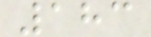183
